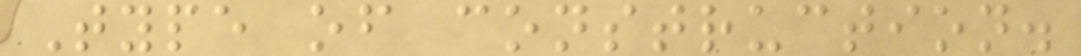Type of construction.
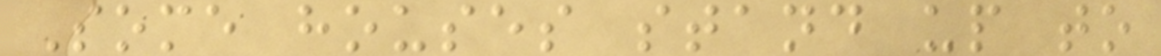Some houses stand up to
